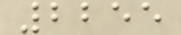2255
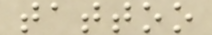tattoo
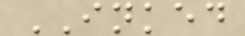INKED
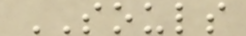SOULS
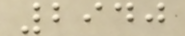2940
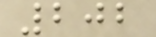202
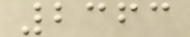2363
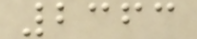2363
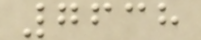7638
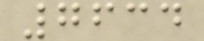7634
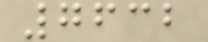7632
